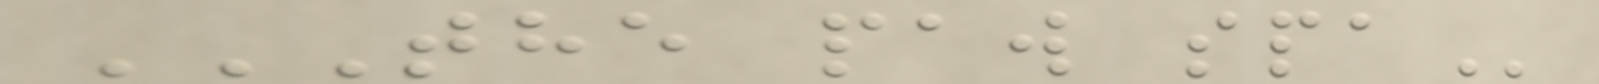THE PAW SPA
